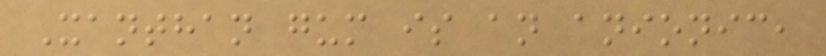Xanthan gum is an anionic,
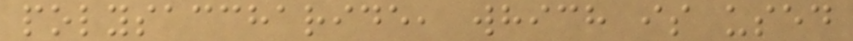polysaccharide, which is used
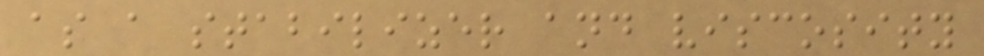as a stabilizer and viscosity
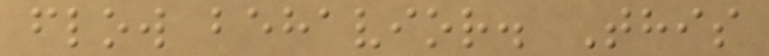flow behavior. This
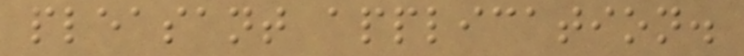pleasant application.
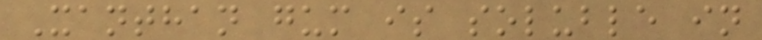Xanthan gum is soluble in
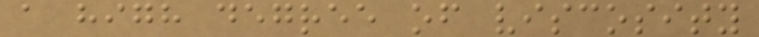a high degree of viscosity
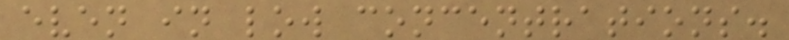even in low concentrations.
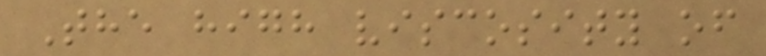The high viscosity of
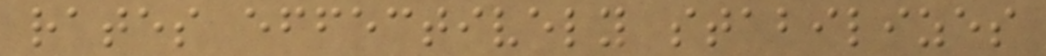rates effectively stabilizes
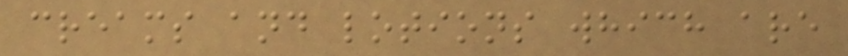creams and lotions which are
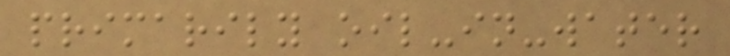primarily oil-in-water
